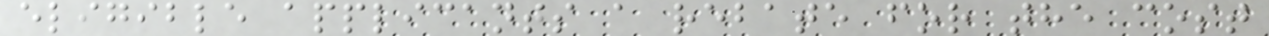eligible applicants a rebate for the cost
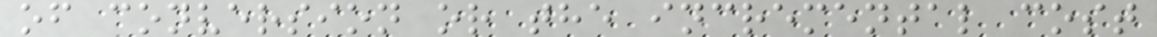of conversion or the incremental cost
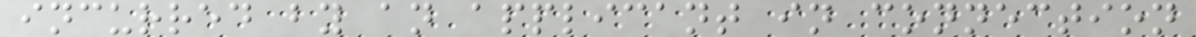incurred by an applicant in connection
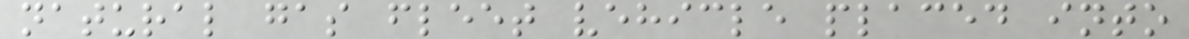natural gas fleet vehicle placed into
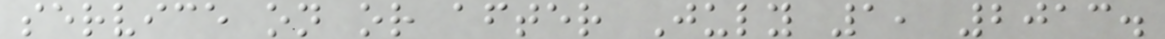service on or after July 1, 2013.
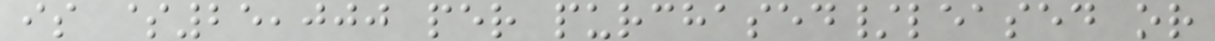is $25,000 per purchased/leased or
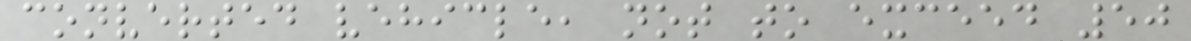converted vehicle, not to exceed 50
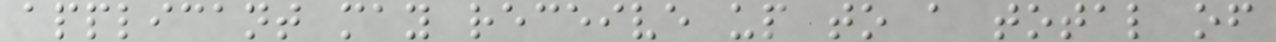applicant may receive up to a total of
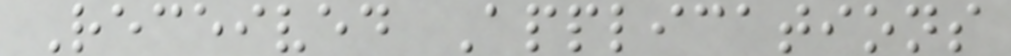Received Applications
